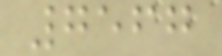7567
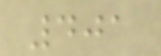401
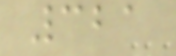321
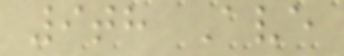9th Ave
